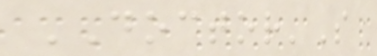DOCTOR'S
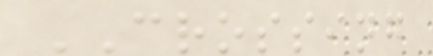CROSSING
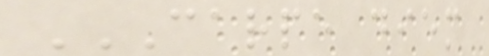CARPE DIEM
